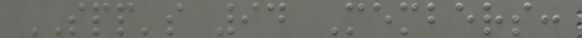SPP's 94 Members:
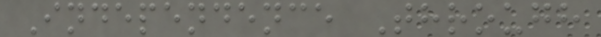Independence Through
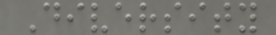Diversity
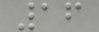16
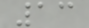13
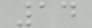14
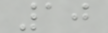10
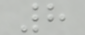8
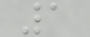1
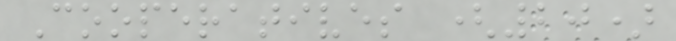Cooperatives (20)
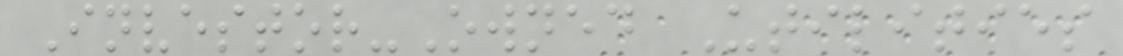Investor-Owned Utilities
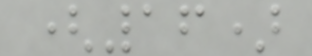(16)
